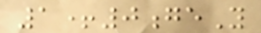1+0geY
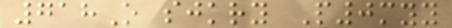718O sjkry P0myy
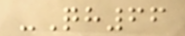-Qh66
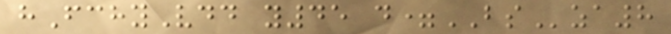hFchyVdd y45 d=BSza8
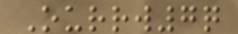Ourrw7q
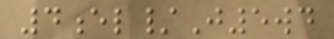4el/J5wd
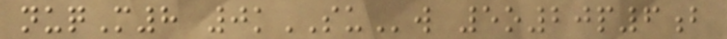nuqM8 0kSUw 5o20p6b
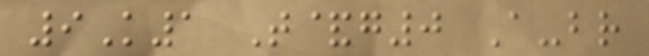9K1 T&g0 A-br
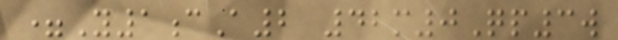=Y1cA2 42m0Qp3w
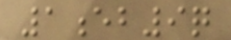1eb9q
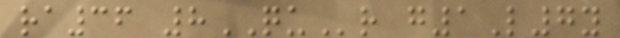ra36 8QUr g1L7y
